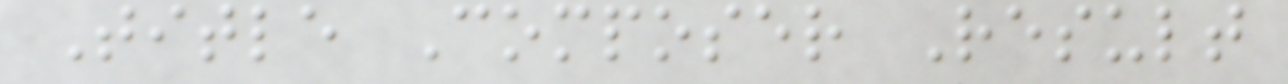Title Composer Result
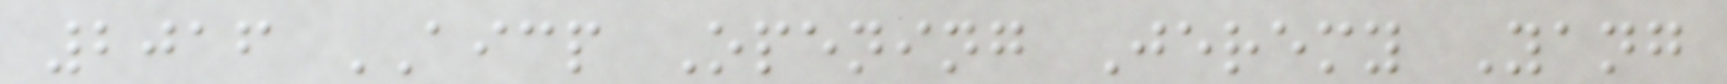2016 AICP Opening Jeremy Yang
